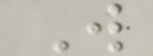W
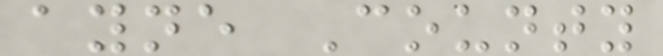ayne County
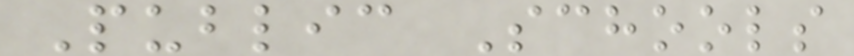Public Schools
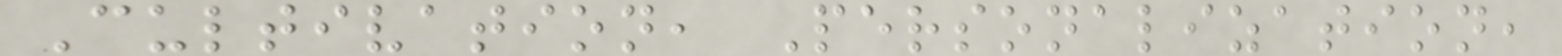Cultivation, Personalization,
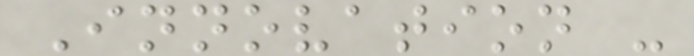Innovation -
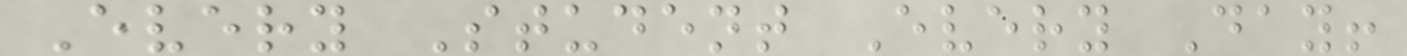Every Student Every Day!
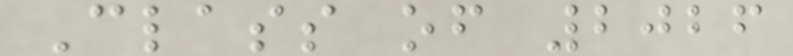Class of 2026
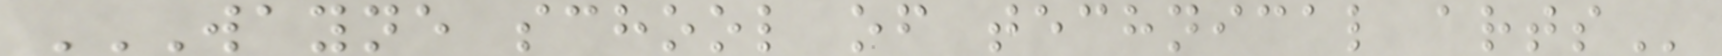WAYNE SCHOOL OF TECHNICAL ARTS
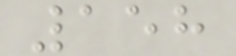158
